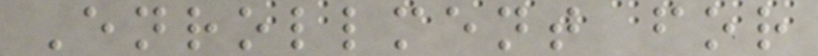Enrollment for
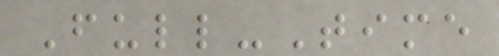Full-Time
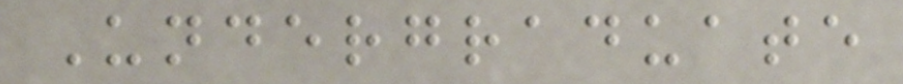Undergraduate
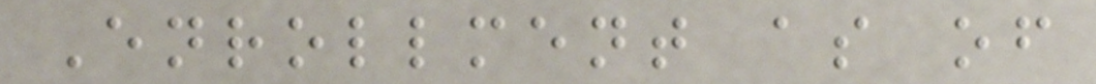Enrollment as of
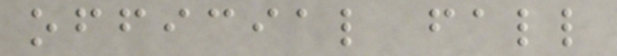official fall
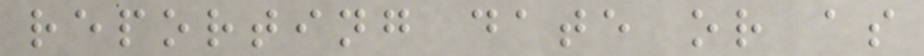reporting date or as
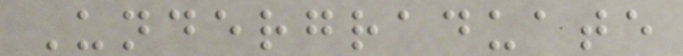Undergraduate
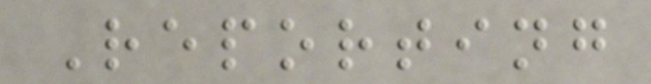Reporting
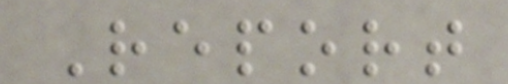Report
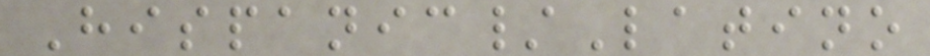Hispanic/Latino
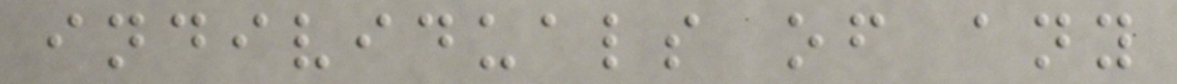individuals of any
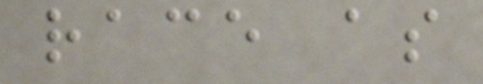race as
